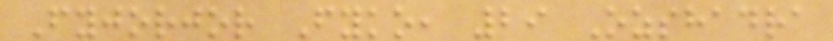Fyjorjor Fyko, 29 Ozshadra
